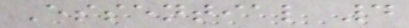Essential 4
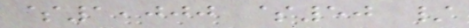$1,000 $50 /
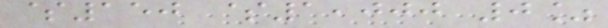$150 $1,000 0%
